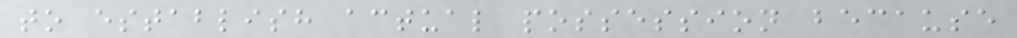to establish actual possession because
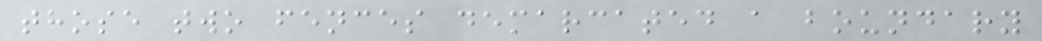those two fences demarcated a boundary
